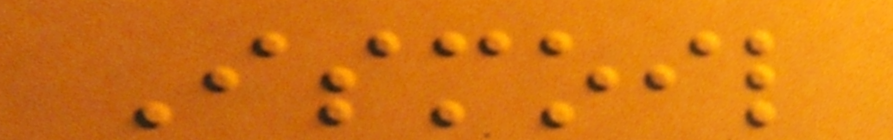Ismoil
